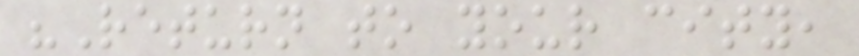"Return to your city,
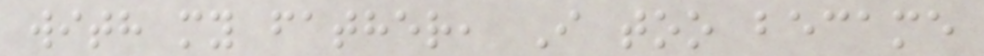with my father, I too became
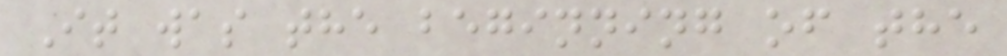It was the beginning of the
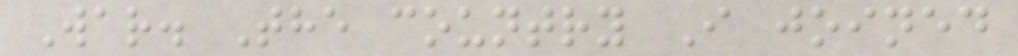War. The country I joined
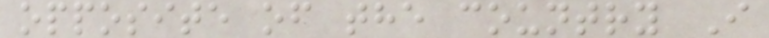opposite of the country I
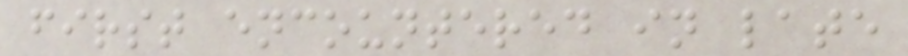first encountered in late
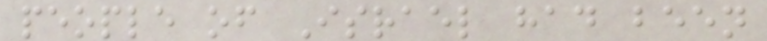people of Israel had been
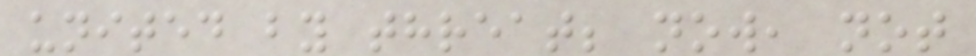united by threat; now, not
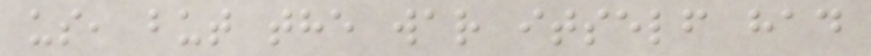us, but the war itself had
